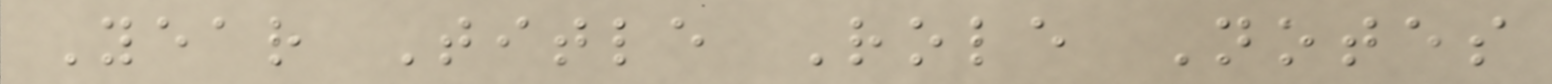Year Title Role Notes
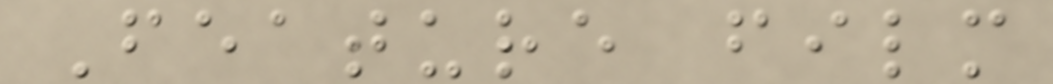Feature film
